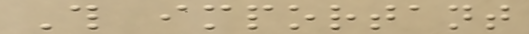This important
